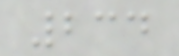234
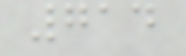714
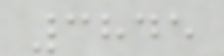3845
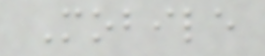Mobile
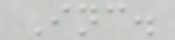Inc.
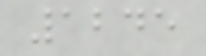1245
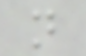n
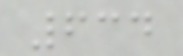634
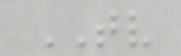TV
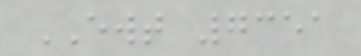EWT 7351
